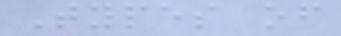Types of
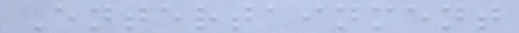Entertainment
